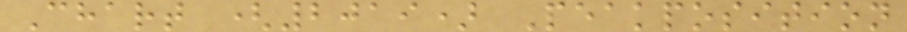Chart (2019) Peakposition
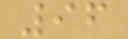96
